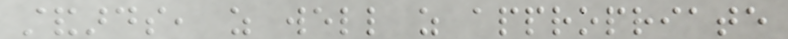standards, as well as appropriate
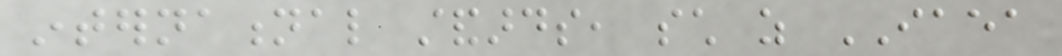international standards, such as IAEA
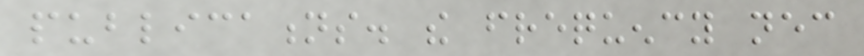publications. the frequency necessary
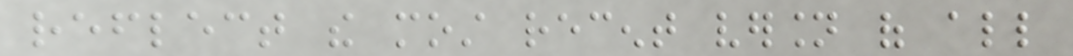reflect the most recent version of all
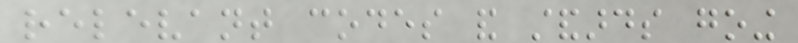relevant codes and standards going
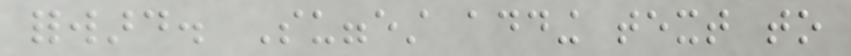forward. Suggest adding text to
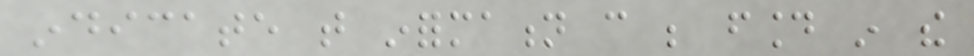indicate that information can be found in the
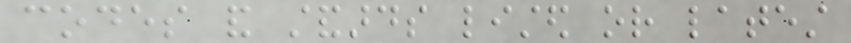codes and standards listed or latest
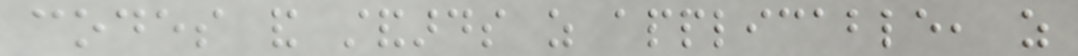codes and standards as applicable, as
